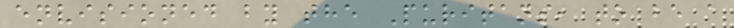envisioned by the Puritans, to be a
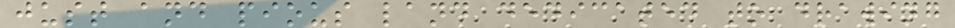just and pious land dedicated to drawing
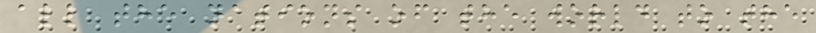all the nations of the world to the
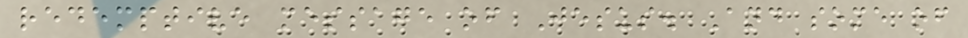redemptive message of Jesus. And some of
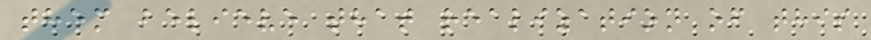them believe that realization of this
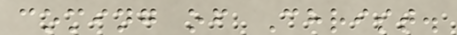coming of Christ.
